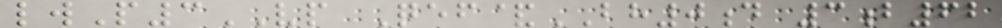lwP3VP Qef&BH0d 3b62
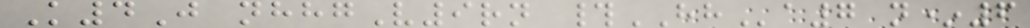K4J nhhgV9rn #HHa7 n*6
